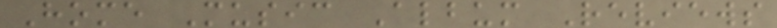Home Music Album Reviews
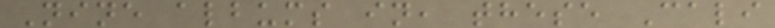Nine albums in, these Cali
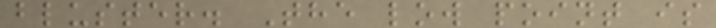bluster. The low point is
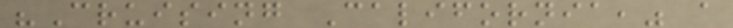"Cruising California," a
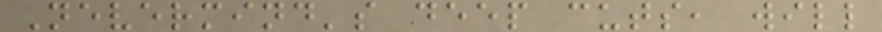Nevermind's deep cuts, will
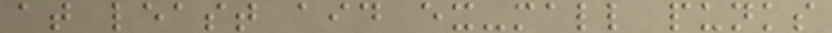at least aid ex-mall punks
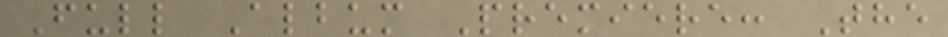Full Album Premiere: The
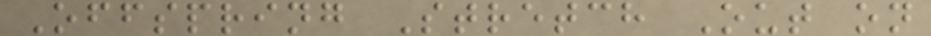Offspring Stretch Out on
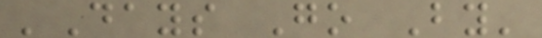'Days Go By'
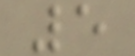5
